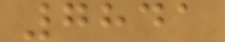7841
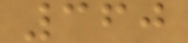360
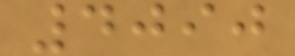4090
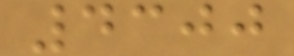4300
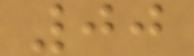00
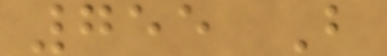755 B
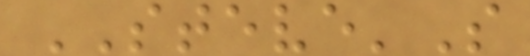STEVE'S
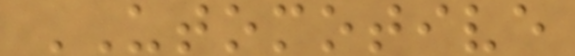UTOMOTIVE
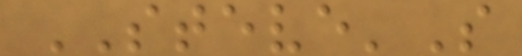STEVE'S
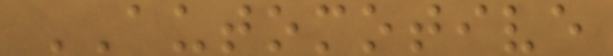AUTOMOTIVE
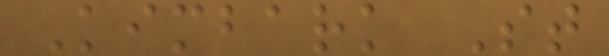Kimbark St
